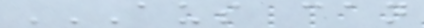AUS CAN
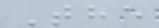The
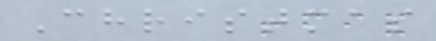Christmas
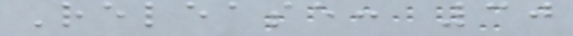Release: 30
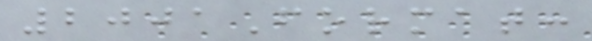2001Format:
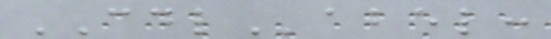CDLabel:
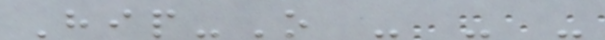Hip-O - - -
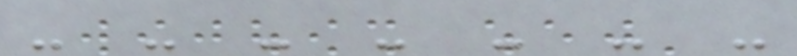- - - - - - -
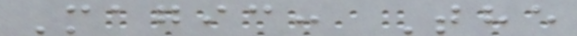Magic: The
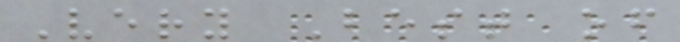Very Best of
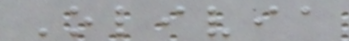Olivia
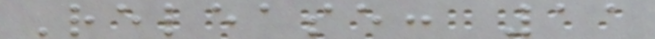Release: 11
